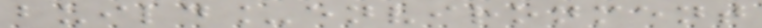build_environment
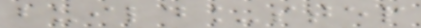build_step
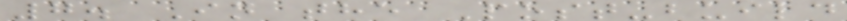7. In the Post-build
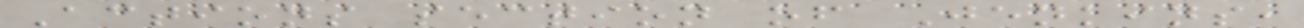Actions section of Jenkins,
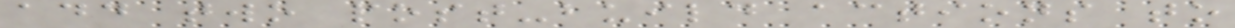add two post-build actions to
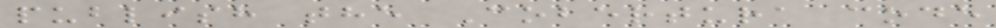publish the Cobertura code
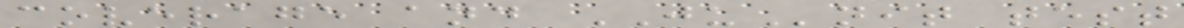coverage and JUnit test
